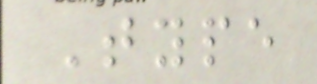Type
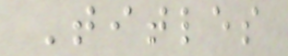Titles
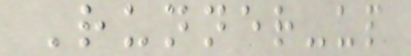Runner-up
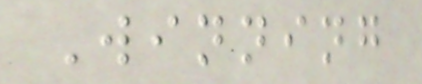Winning
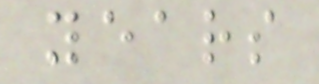years
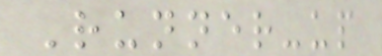Runner-up
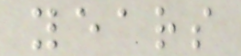years
